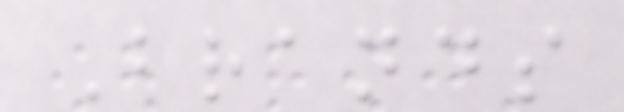Brands
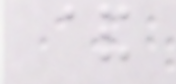&
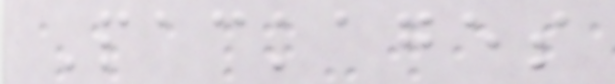Packages
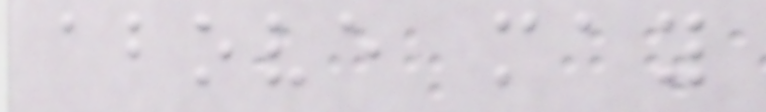above may
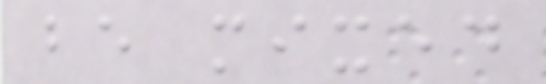be mixed
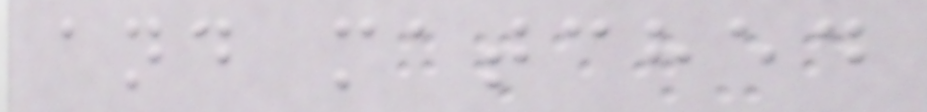and matched
